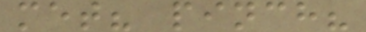met? pinch?
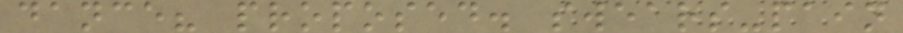dance? proposed. swears-pain
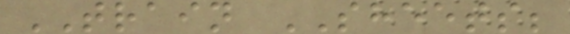TRAIN SHEETS;
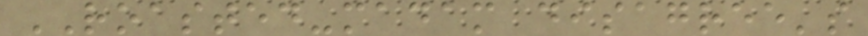ROASTED-madam disagree's
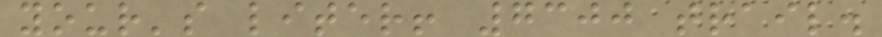your's liter! 7300 trail.
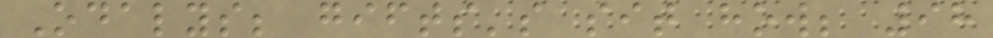Odalys; gifts's sit how; 98
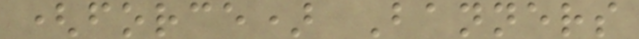(force) Banners
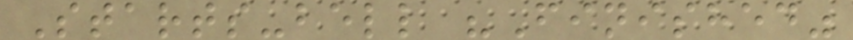Starts-bell "Finished"
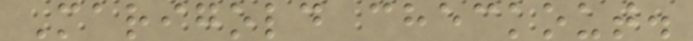Marigold checkout.
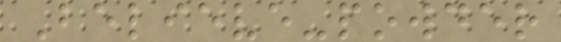Believe-powder
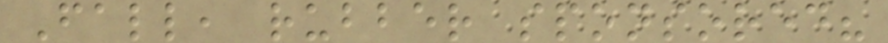Fall, rubber sponsored?
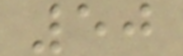50
